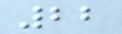22
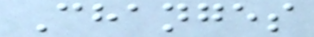Changes
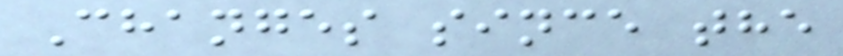Changes since the
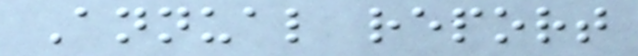Annual report
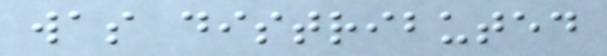was distributed
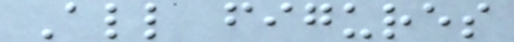All figures
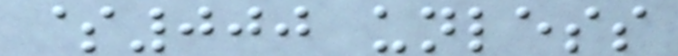$000 unless
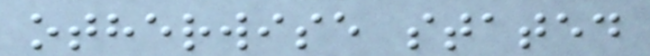otherwise stated
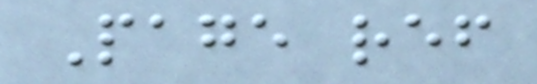Page ref
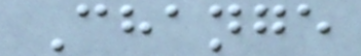Change
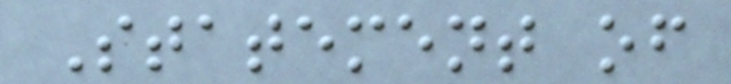Statement of
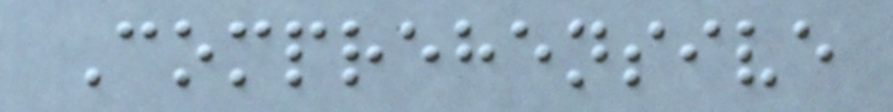Comprehensive
